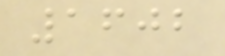1602
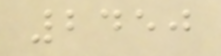2450
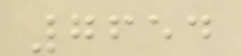7654
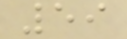59
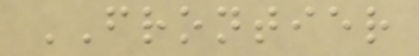FRONTIER
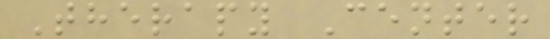Therapy Center
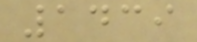1439
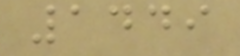1449
